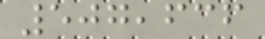507,636
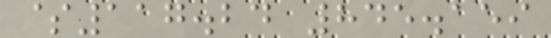$117.24 845.159
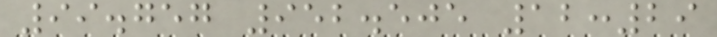99.757 952.505 12:29
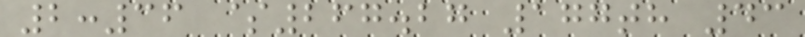2:36 $267.27 177th 43
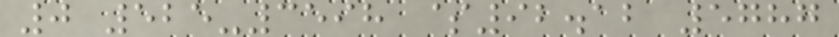0 525-3598 $92.12 5787
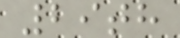29th
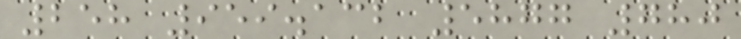258 959.132 5877 780
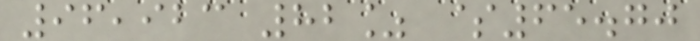96,923 82% $65.70
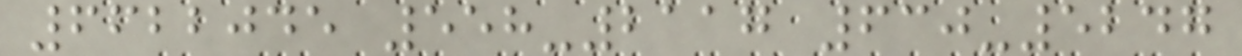6622045 558-2117 630-5247
